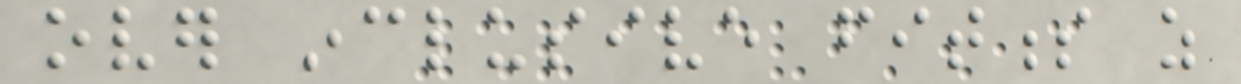over inclusive fitness as
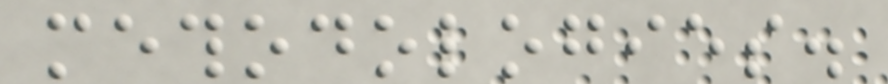methodologies.
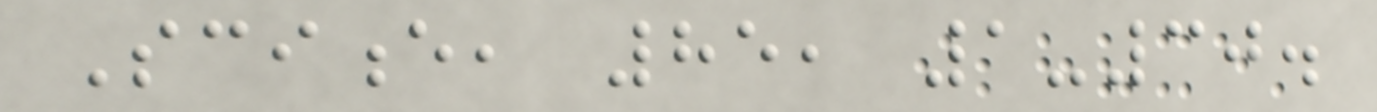Science, 85, 1-30.
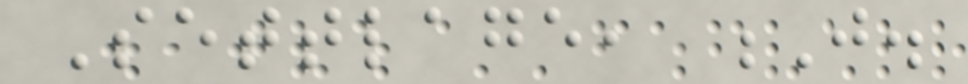Settlage, J.
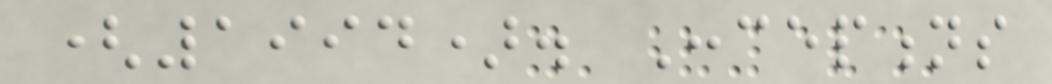(1994). Conceptions
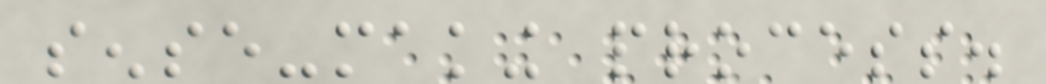sense-making process.
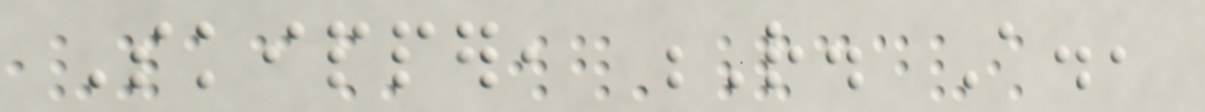Skipper, R. A.,
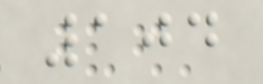104
